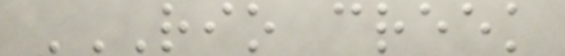RIO CREEK
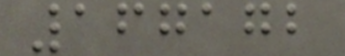167172
